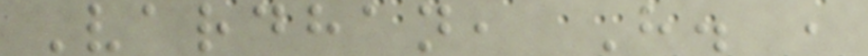Vardhan, H. ,
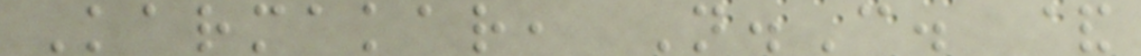Karmakar, N.C. &
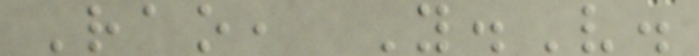Rao, Y.V.
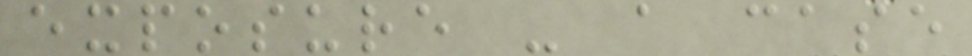exposure - a case
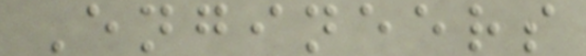Engineers
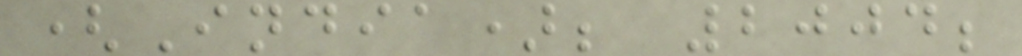(India); 2004;
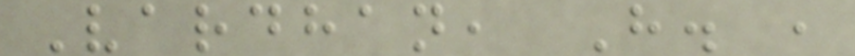Vardhan, H. ,
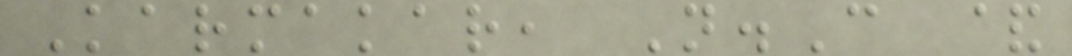Karmakar, N.C &
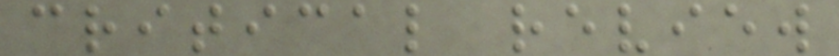critical review
